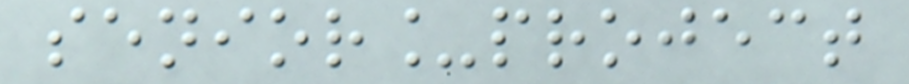senior_project
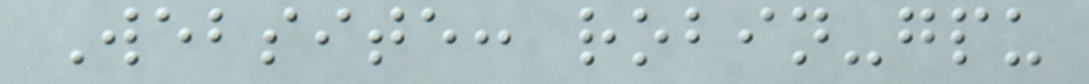Website: robin-gpu
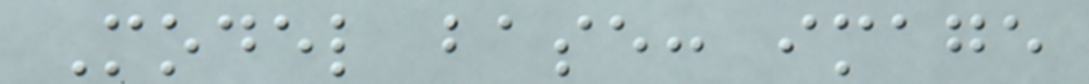Model base: image
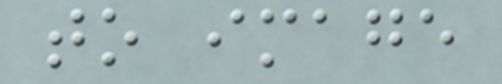to image
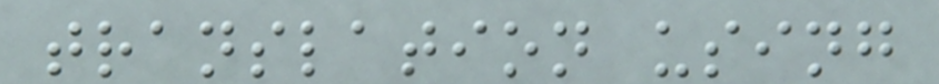translation using
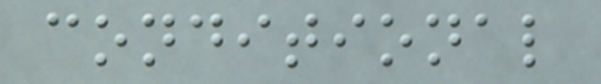conditional
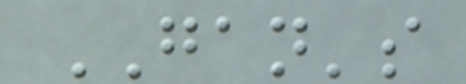GAN's
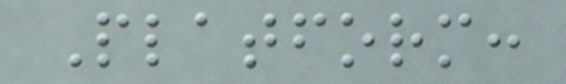Platform:
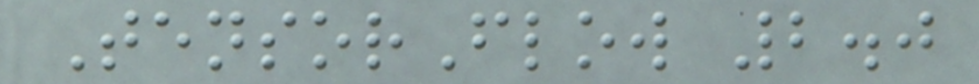TensorFlow 2.0
